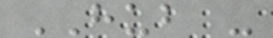HUB -
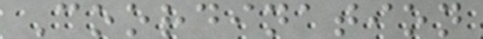Coordination
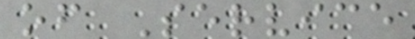of Service
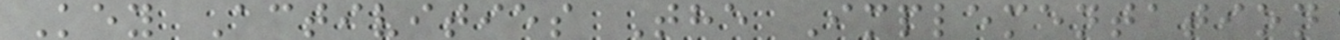Key Activities The Implementation
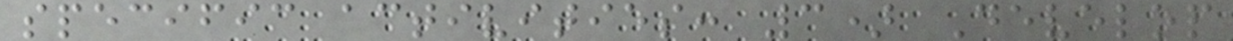specific activities: 3) Develop
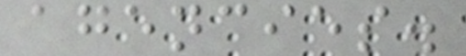agencies.
